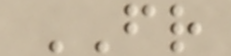FR
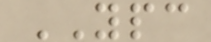YPC
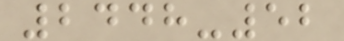2448-52
